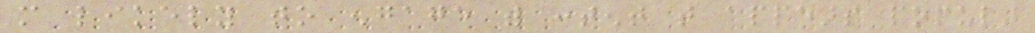more likely to engage with content that appears popular
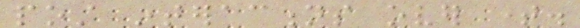post interactions over time.
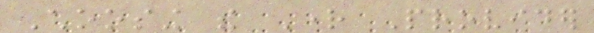Choosing the Right Provider
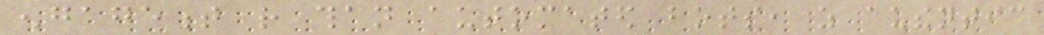engagement rather than automated bots, as authentic
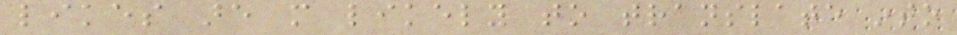likes are more likely to translate into
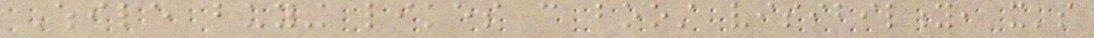While buying likes can boost visibility, it's
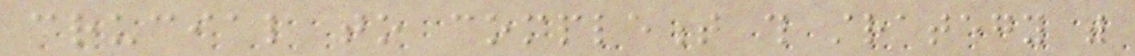crucial to complement this strategy with
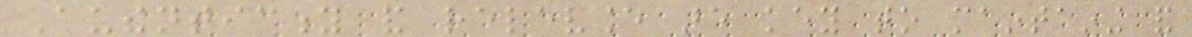Authenticity and relevance are key to maintaining and
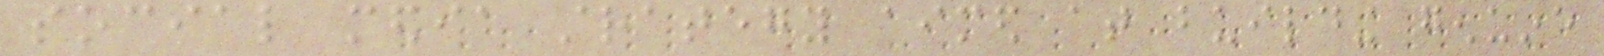social media strategy aimed at building genuine
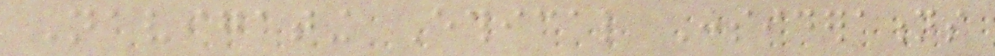Navigating Ethical Considerations
